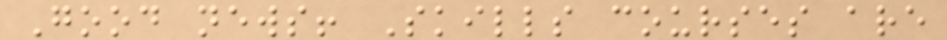Good news! Skills courses are
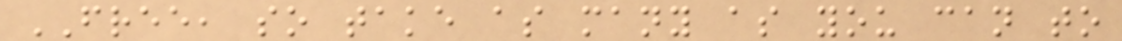FREE, so take as many as you can to
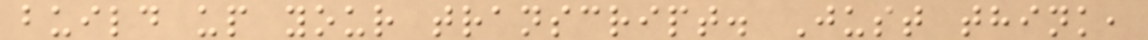build up your transcript. Just think,
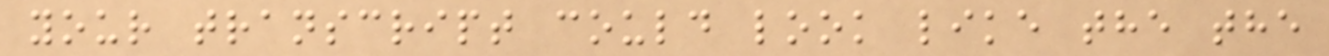your transcript could look like the the
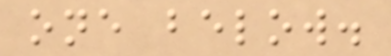one below.
